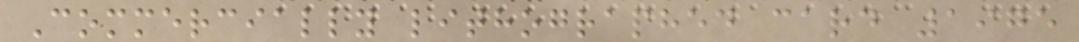Commercially lithographed card 1975
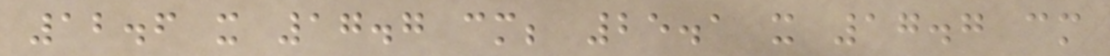12.6 x 17.7 cm; 25.1 x 17.7 cm
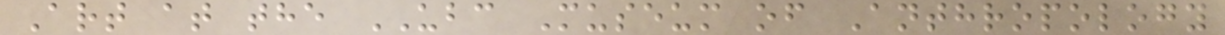Art at the UBC Museum of Anthropology
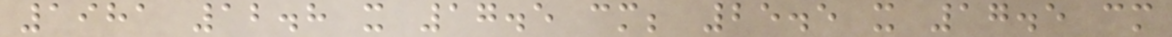1981 12.8 x 17.5 cm; 25.5 x 17.5 cm
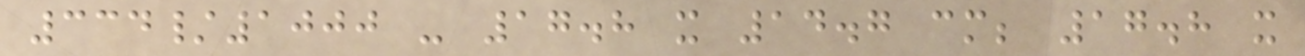334/1000 - 17.8 x 14.7 cm; 17.8 x
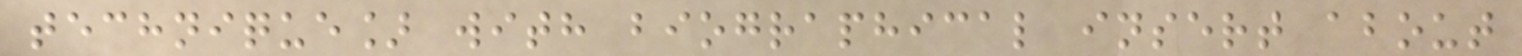technique] with biographical insert about
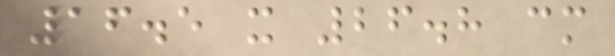16.5 x 26.8 cm
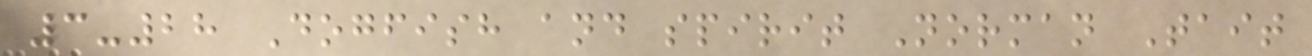3-28 Dogfish and spirit Norman Tait
